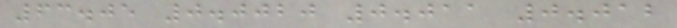63.05 0.0020 0.011 0.012
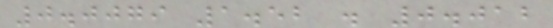0.0079 1.52 . 0.012
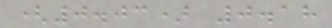(0.03) 0.18
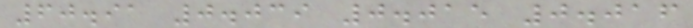60.91 0.039 0.015 0.016
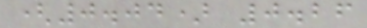(0.04) 0.26
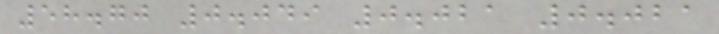58.70 0.049 0.021 0.021
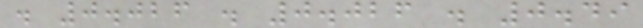. 0.026 . 0.026 . 0.49
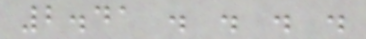2.41 . . . .
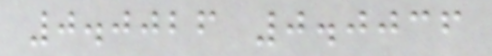0.0026 0.0036
